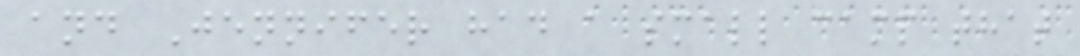and Jennifer had a small camp that
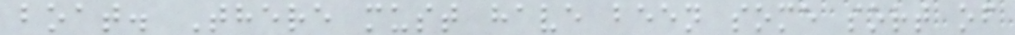boat. There must have been some sort of
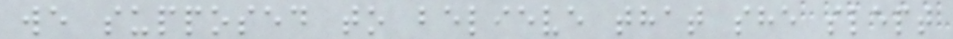we supposed to believe that she slept
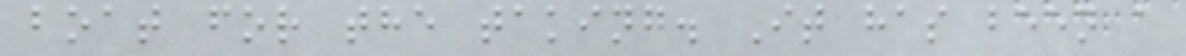boat for the taking. It has been a
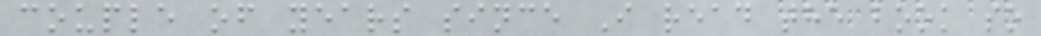couple of years since I read the book so
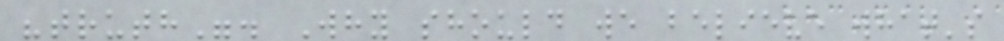"truth". Why should we believe what's
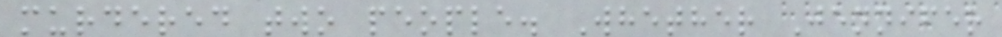murdered two people. Whether Jennifer
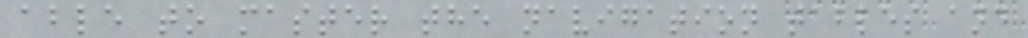able to master the navigation tables and
